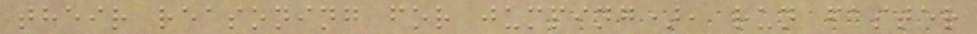their reasoning for jumping), run faster
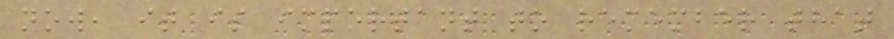now, it is important to remember that
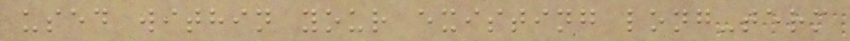used within your existing long-term
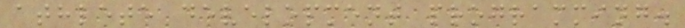athlete development programming.
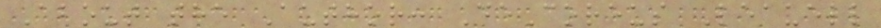About the Author: DeCoreus Leavell
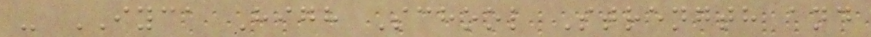- IYCA High School Strength and
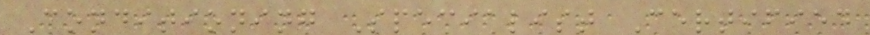Conditioning Specialist Certified
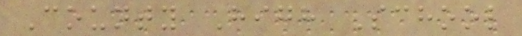County High School
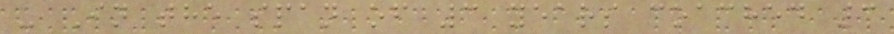- In the span of 3 years coached 3
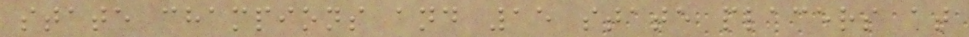state champions and 15 state placers at
